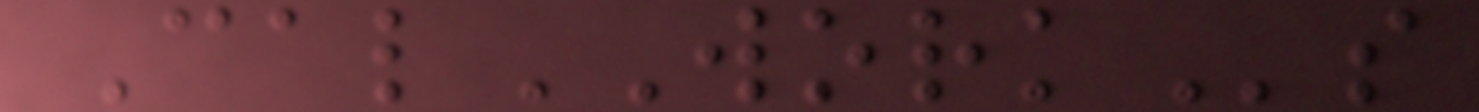CalWORKs
